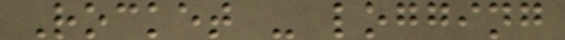Rocket - logging
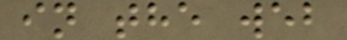in the web
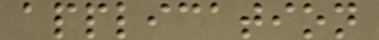application
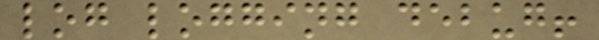log logging debug!
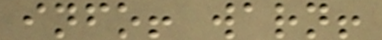info! warn!
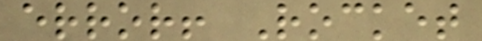error! Rocket
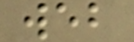web
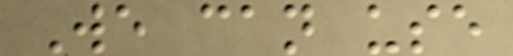We can use
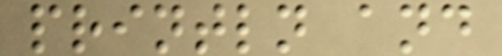println and
